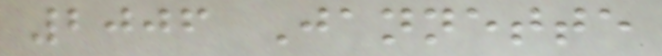2006 Jannette
